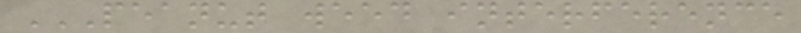PEANUT WEED INTERFERENCE
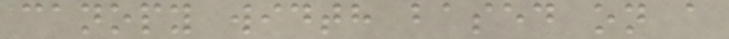canopy width based on a
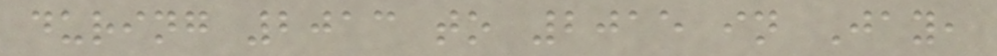during 2013 to 2015 in Jay,
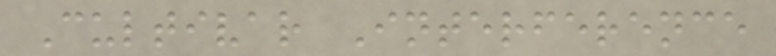Cultivar Interference
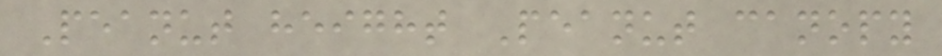Peanut height Peanut canopy
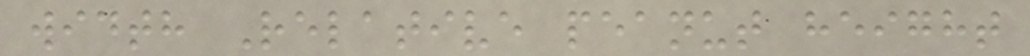width Relative peanut height
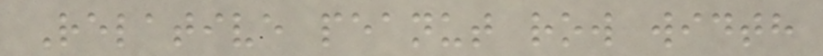Relative peanut row width
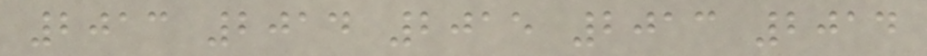2013 2014 2015 2013 2014
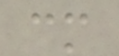cm
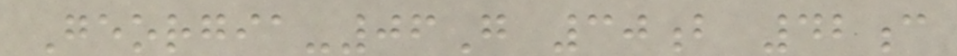Georgia-06G 30b 42c
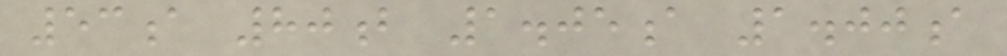53a 80b 1.05a 1.00a
